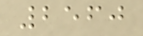2560
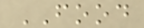FOOD
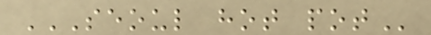SEOUL HOT POT
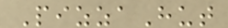PizzaHut
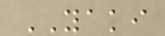YAKI
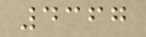4367
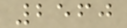2560
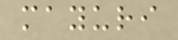mayuri
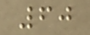60
